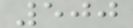500
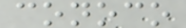conoco
